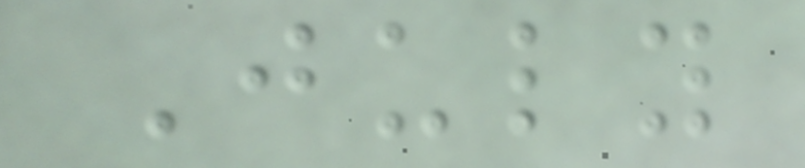July
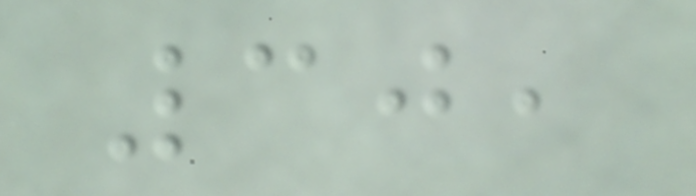30,
